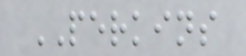PERKINS
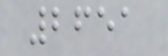2651
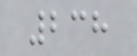238
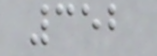352
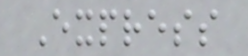Express
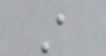A
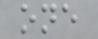one
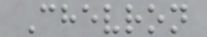Chevron
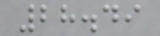28.49
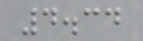4.34
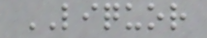LIQUOR
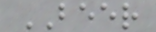BEER
